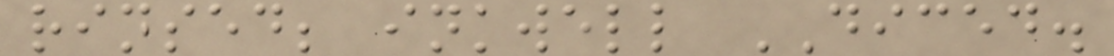rinsed; inkwell DICED.
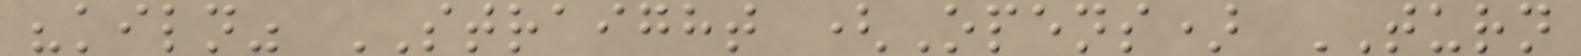"kiln" STRAIGHT (Opens) TURN
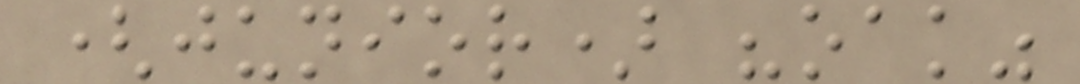(junior) "oak"
